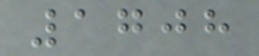1708
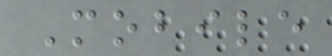Mobile
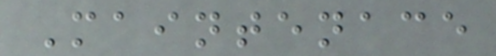Maintenace
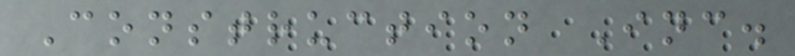Construction Inc.
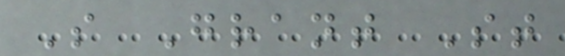S Grant St
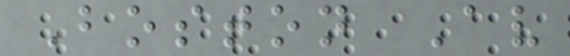Boston Av
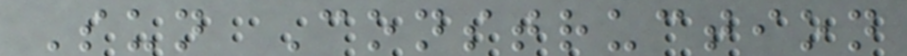Sun Construction
